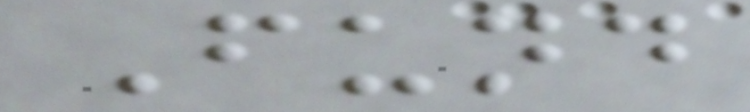Fund
